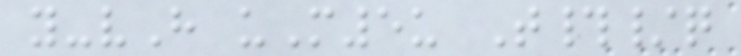y-vH uM5u T#/q
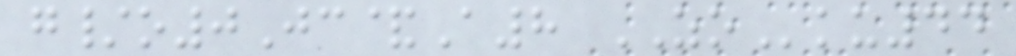g/o0Jc&A8 ZOku44
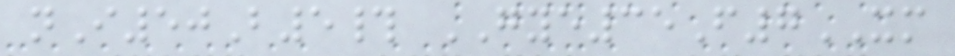nI50B5# GYE35F7XM
